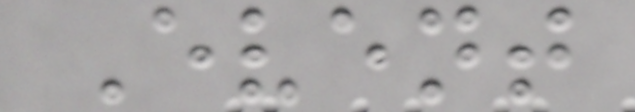Event
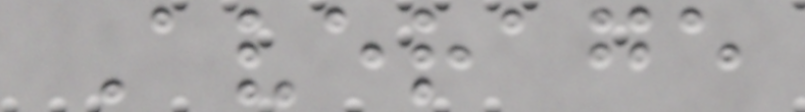Average
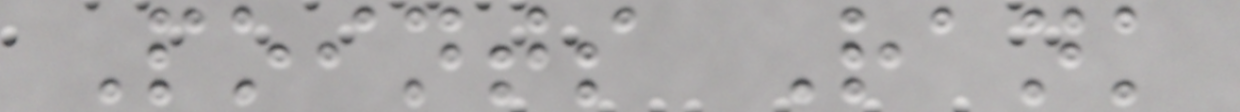Points Rank
